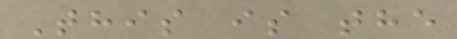This is the
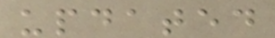updated
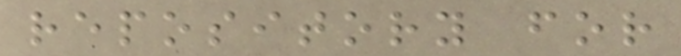repository for
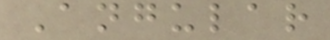Angular
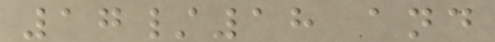17/18 and
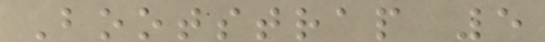Bootstrap 5
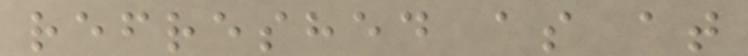refreshed as at
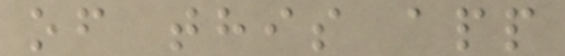of this app
